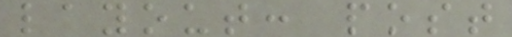layout: post
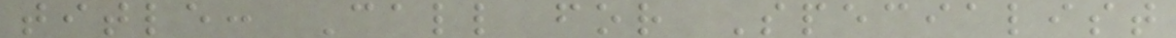title: Call for Specialist
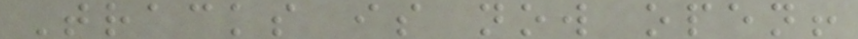Tracks is now open!
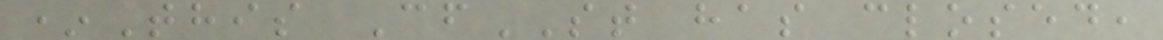*This CfST has closed,
